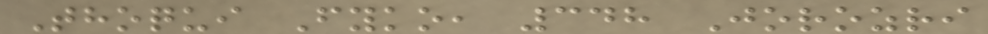Thoqui Fyko, 348 Jorozri
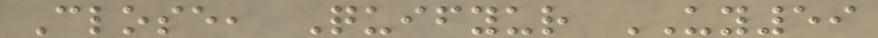Close, Quifyur UY59
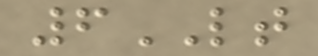6LT
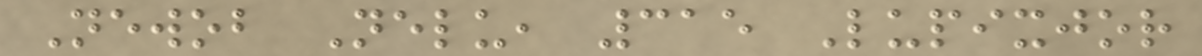Newob Nelu, 315 Lupixjor
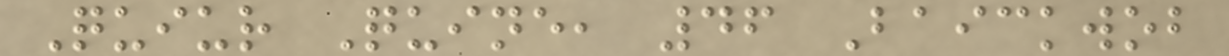Quiur Quine, 46 Baickwob
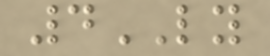4LY
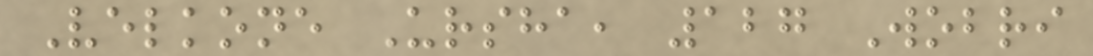Velkone Ursha, 127 Wobri
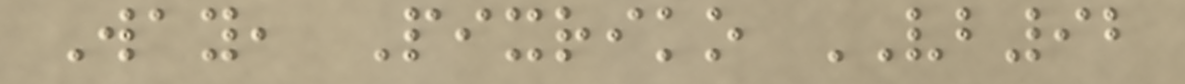Way, Pixriko VB92
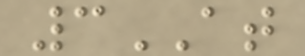3AT
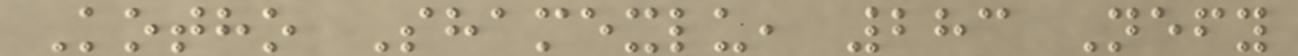Kotho Shamexlu, 283 Nefy
